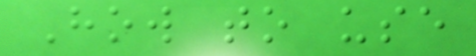How to use
